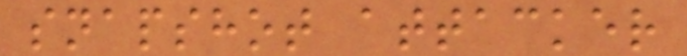snapshot attacker
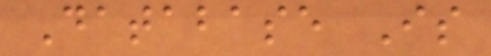Database Is
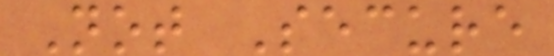Not Secure
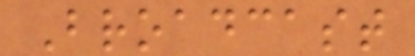Broadcast
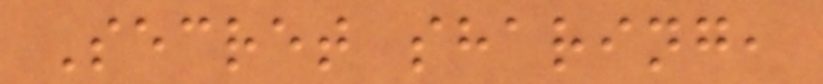Secret sharing,
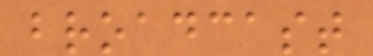broadcast
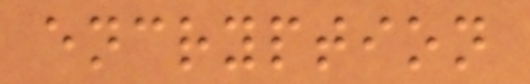encryption
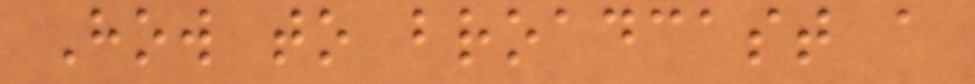How to broadcast a
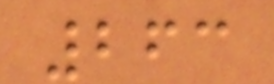263
